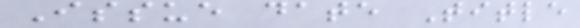Issue date Title
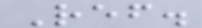Ref.
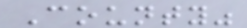County"
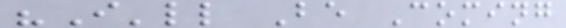"I'll Be Coming
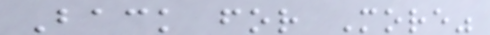Back for More"
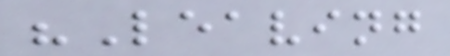"Leaving
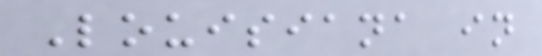Louisiana in
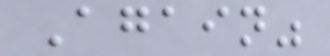Again"
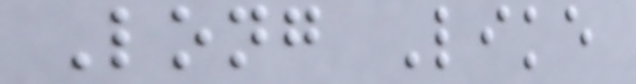Long Like
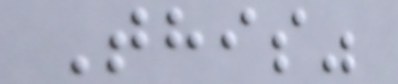This"
